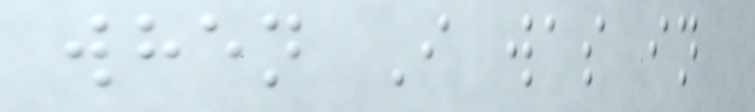when I was in
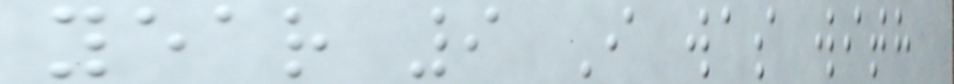year 9 I was with
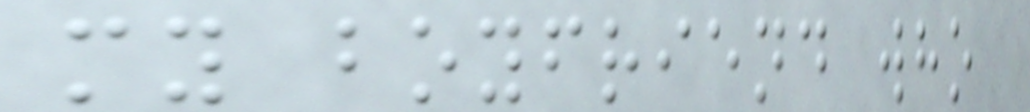my boyfriend who
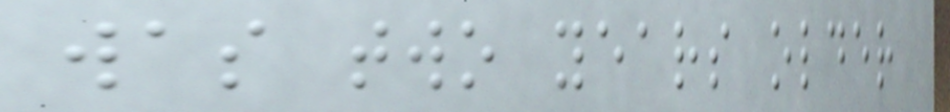was two years older
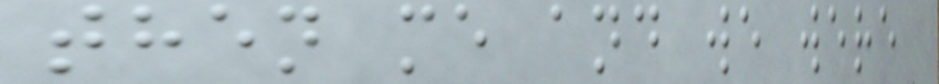then me and we were
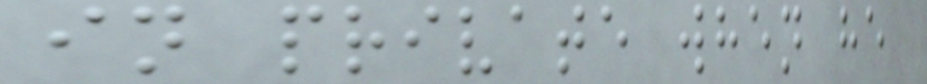in private when he
